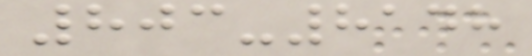803-8148
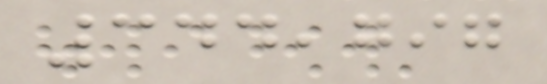344,797
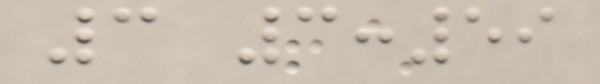3 3:59
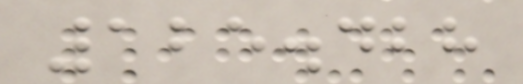125.428
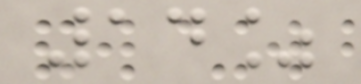14%
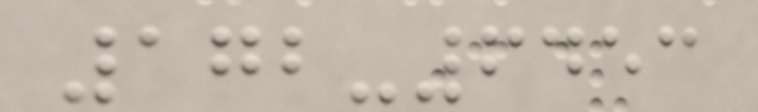172-6453
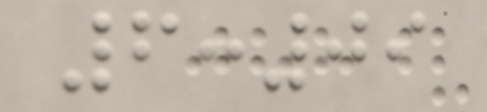6:09
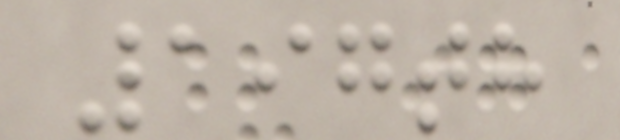197th
